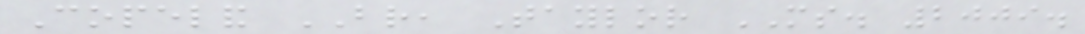Copeland BR, Taylor MS. 2009.
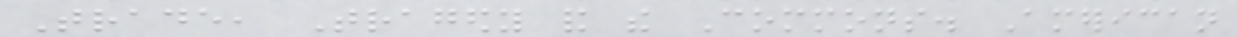Trade, Tragedy and the Commons. American
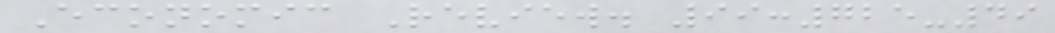Economic Review. 99:725-49
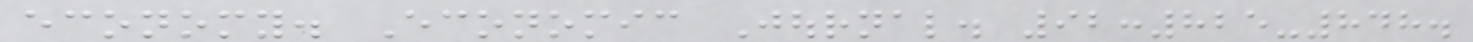economy. Economic Journal. 92:825-848.
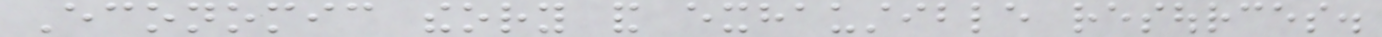Economic theory and exhaustible resources.
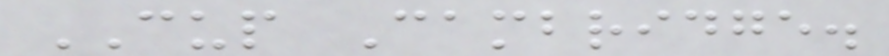CUP Cambridge.
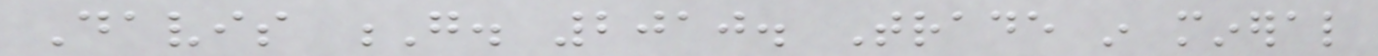Davis G. 2010. Trade in mineral
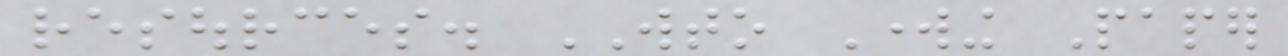resources. WTO Working Paper
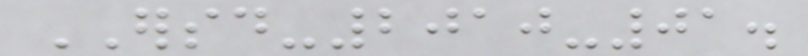ERSD-2010-01.
